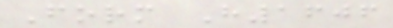Form H1606
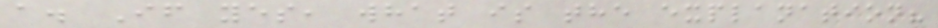a. If yes, what is the explanation?
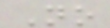No
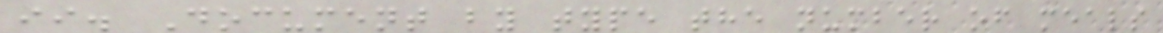ii. Document by type the number of meals
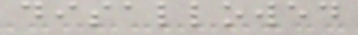disallowed
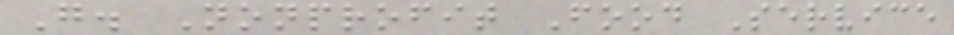G. Nonprofit Food Service
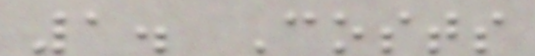1. Costs
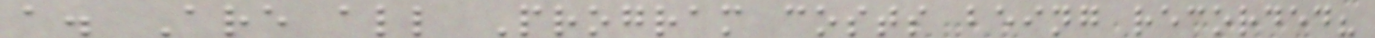a. Are all Program costs being recorded?
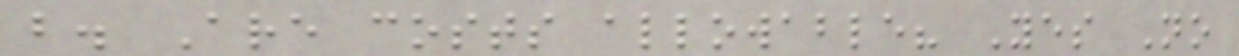b. Are costs allowable? Yes No
